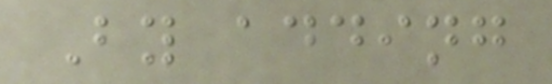By adding
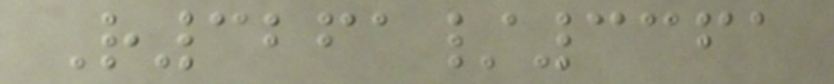R3261/3361
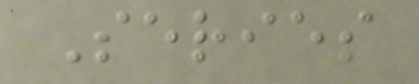Series
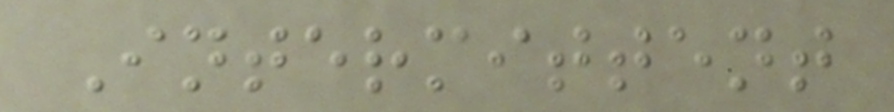Intermittent
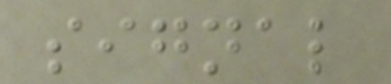signal
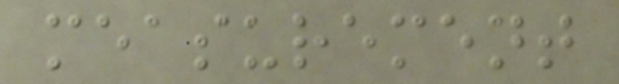measurement
